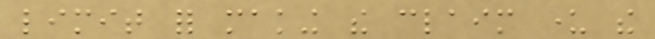limit for making the claim under the
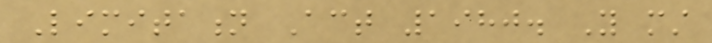Limitation Act 1980. You must
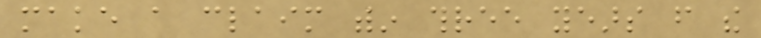make a claim within three years from the
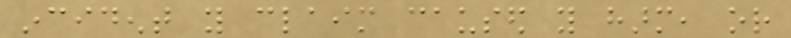incident you claim caused you harm, or
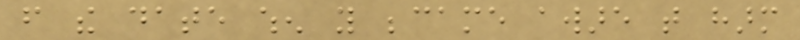from the date when you became aware that harm
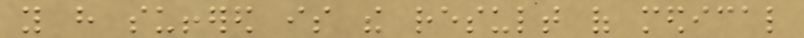you have suffered is the result of medical
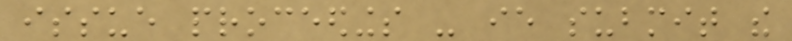issue proceedings - ie submit the
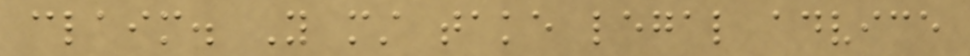claim. You must take legal advice
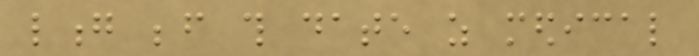long before this date as medical
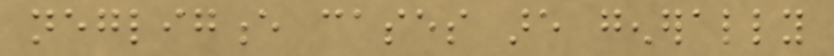negligence cases are generally
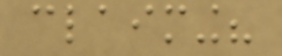claiming?
